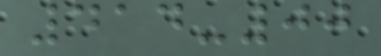414-00
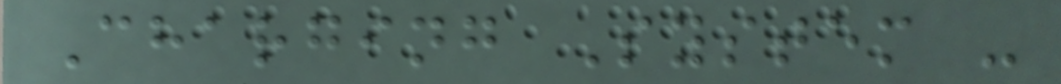Charging System -
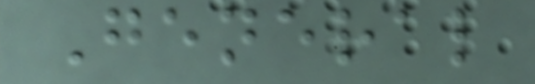General
